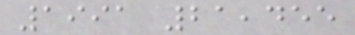1991 21,455
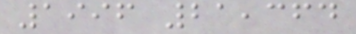1996 21,364
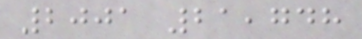2001 21,748
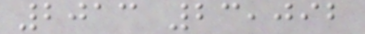2013 23,092
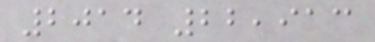2014 22,913
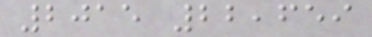2015 22,659
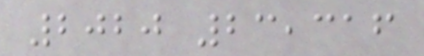2020 23,316
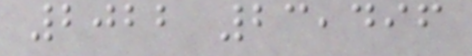2022 23,496
